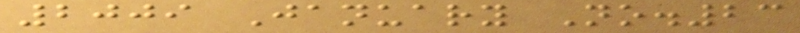2009 January No.23
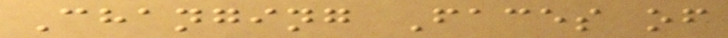Changing Faces of
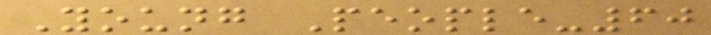Young People-60
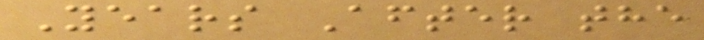Years After the
